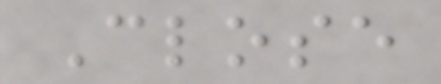Close
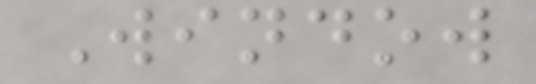Window
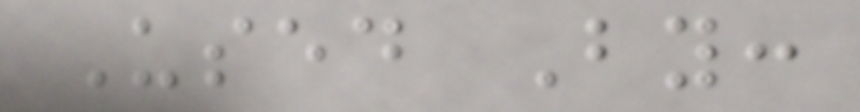Used By:
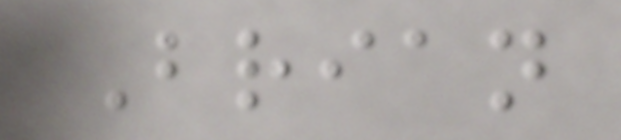Brian
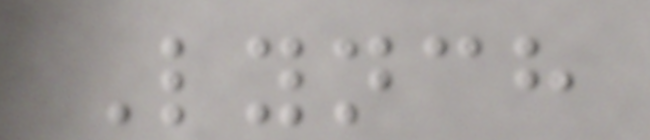Lynch
